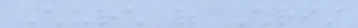Church of Christ
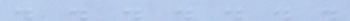. . . . . . .
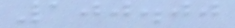100.00
